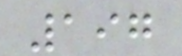197
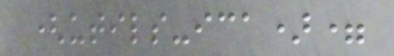(utils-ica)=
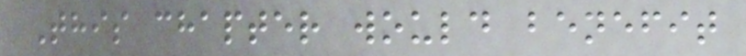This chapter would benefit
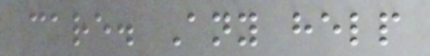care. Any help
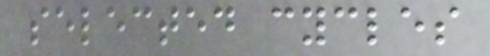selected cycles
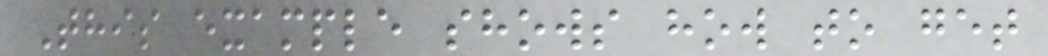This example shows how to get
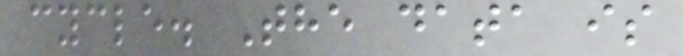cycle. The data is
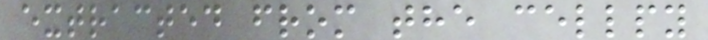extracted from the cellpy
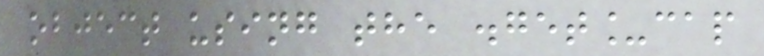object using the .get_cap
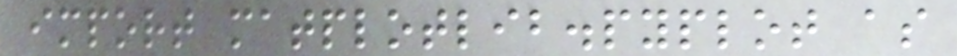import matplotlib.pyplot as
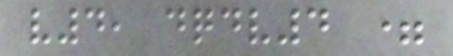v4, dqdv4 =
